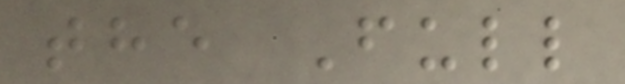the Full
